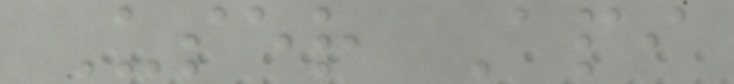User Api
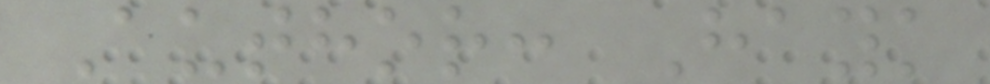Author: Hayk
